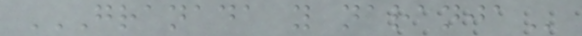GRANADA Y NARANJA
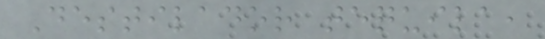Destilador tequila,
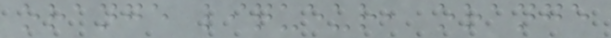orange liqueur, orange
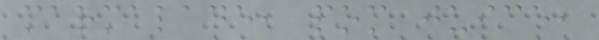marmalade, pom juice,
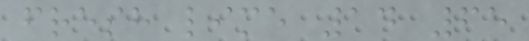fresh lime 14 65
